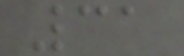31
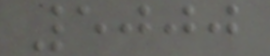5000
